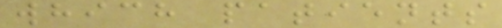which patients
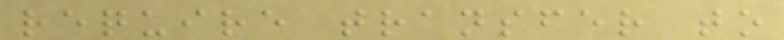require transfer to
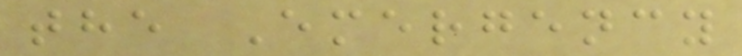the Emergency
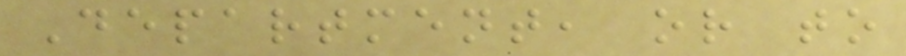Department, or to
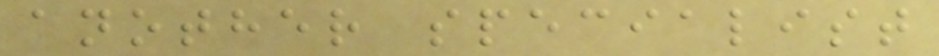another specialist
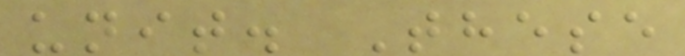unit. These
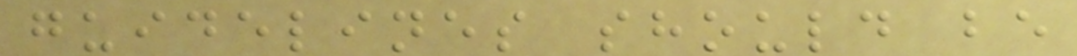guidelines should be
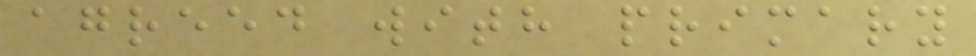agreed with primary
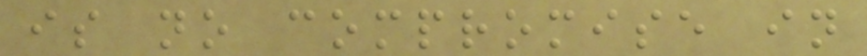is no compromise in
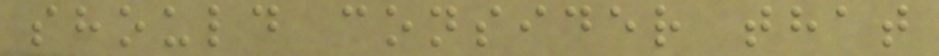should consider that
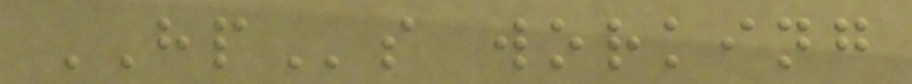HPs working
